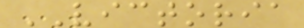VICTORIA
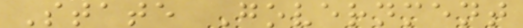State Government
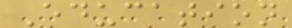Education
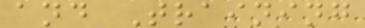and Training
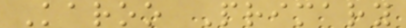Karoo Primary
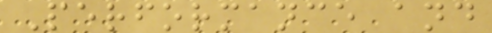Performance and
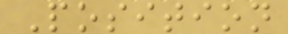Position
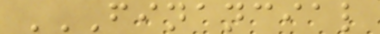FINANCIAL
